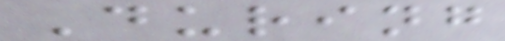During
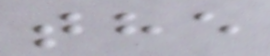the
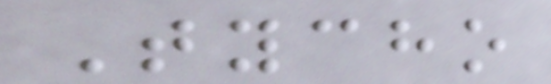Tycho
